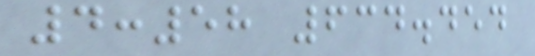4:58 634.454
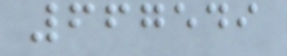667549
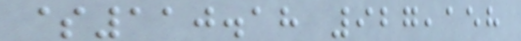$110.18 927,158
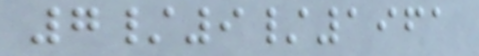7/9/1961
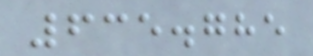635.785
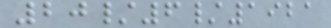20/6/1921
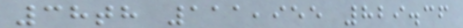38th 111,955 829.36
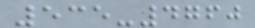535-4760
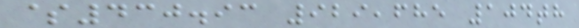$430.93 929,685 104th
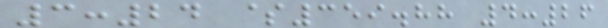3:24 $359.88 4:26
